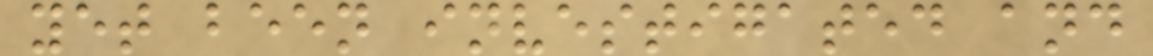yet been investigated and
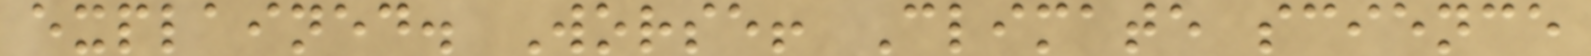explained. Worse! Climate science
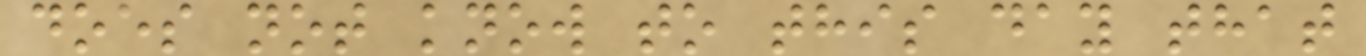does not know to this day that
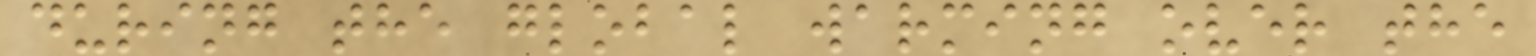during the global warming over the
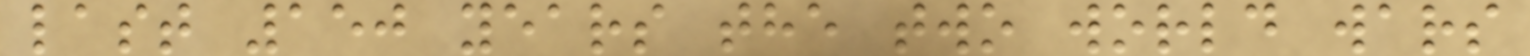last 150 years the two world wars
